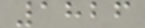1826
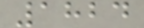1824
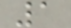1
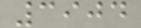3904
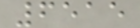6515
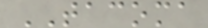TACOMA
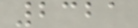2321
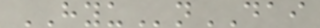HYUnDAI
